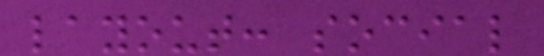layout: social
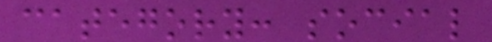category: social
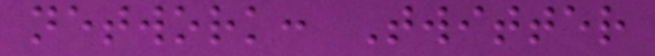network: Twitter
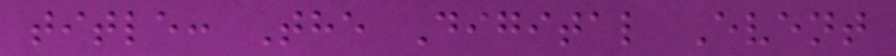title: The Digital Event
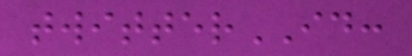twitterID:
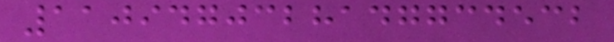1109470328147734532
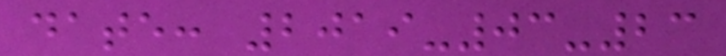date: 2019-03-23
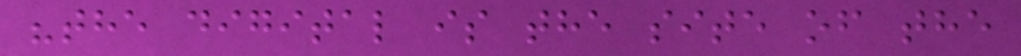"the digital is the site of the
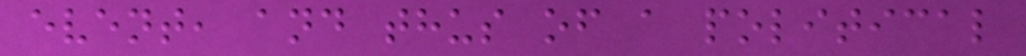event, and thus of a political
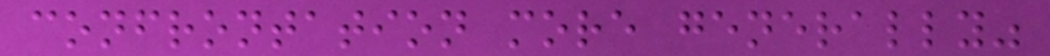confrontation more generally"
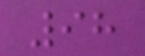98
